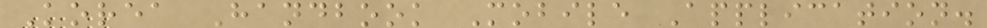Korea Handbook Mobile Application.
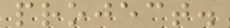project.
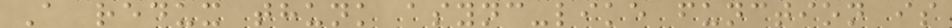A redux thunk async-like function is
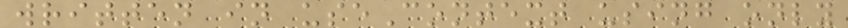written in useContext using only
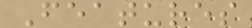Features
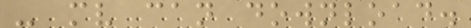- mv can download.
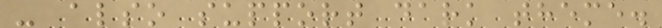- also support dark theme.
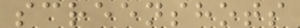screenshots
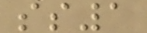ss1
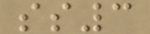ss3
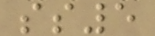ss5
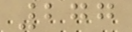277
